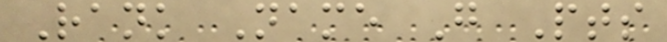Rank Name G Pts
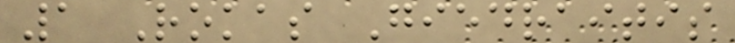1 Rokas Giedraitis
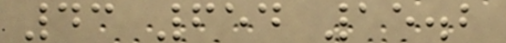43 654 15.2
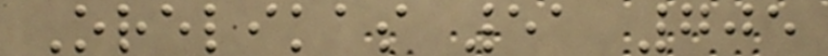Orelikas 51 705
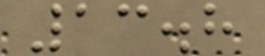13.8
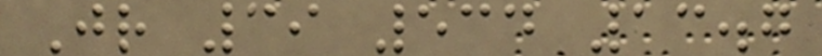Jr 39 534 13.7
